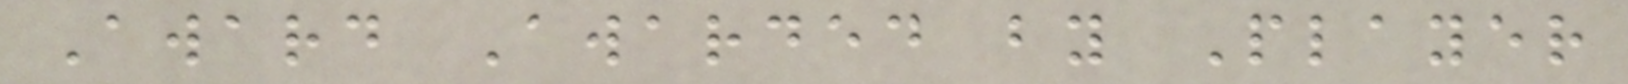Award Awarded by Player
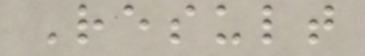Result
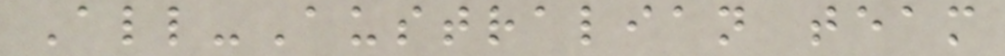All-Australian team
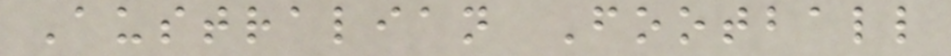Australian Football
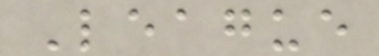League
